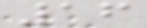16
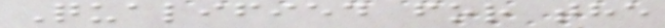Qualified for the
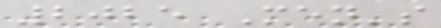2025 Men's
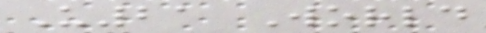U21 World
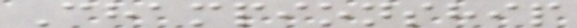Championship
